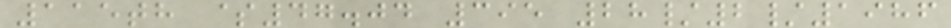115th $47.04 395 28/2/1986
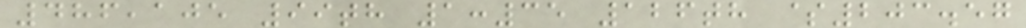486,105 99th 1:35 126th $203.57
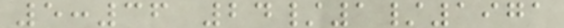5:36 24/1/1971
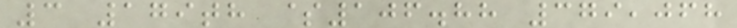3 179th $106.88 379,068
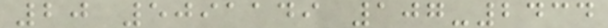20 5091149 107-2434
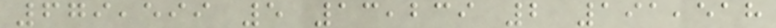679,599 5 13,239 2 191,518
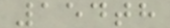154th
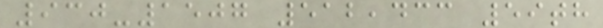930-1507 512,433 59th
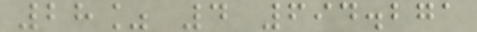28% 4 694.271
